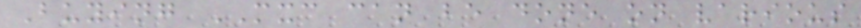Buying MXC can be done on various
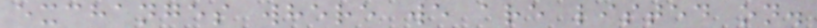exchanges where we are listed on.
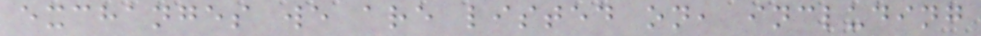exchanges we are listed on, including
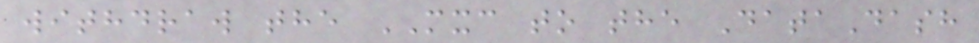withdraw the MXC to the DataDash
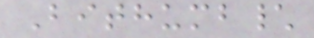Bithumb\
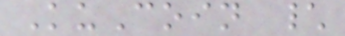KuCoin \
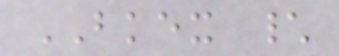BKEX \
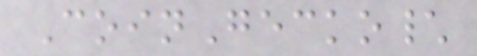CoinGecko\
